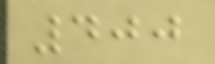400
